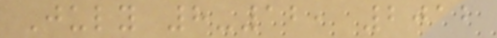July 8-12, 2012
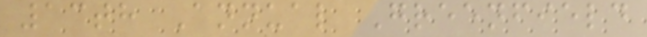13th Annual Greenfield
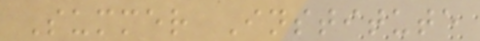Summer Institute
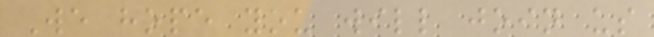We hope you will join us
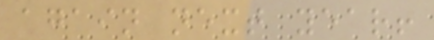again next year!
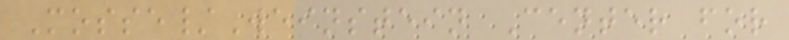Mosse/Weinstein Center for
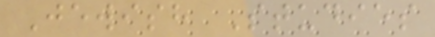Jewish Studies
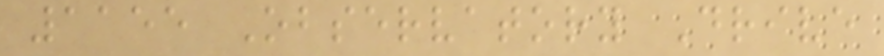1155 Observatory Drive
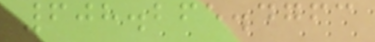608.265.4763
